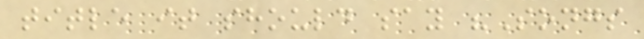title it should say "Songs
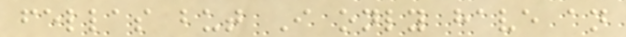fellas but I only have an
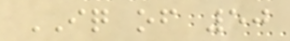IQ of 50
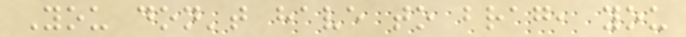You don't have to brag, you
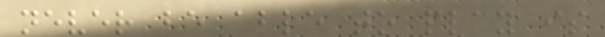never be able to play is
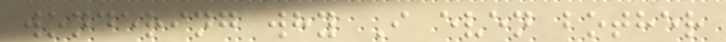wondering why I even bother
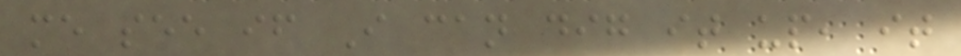me see if I can dig it up, it
